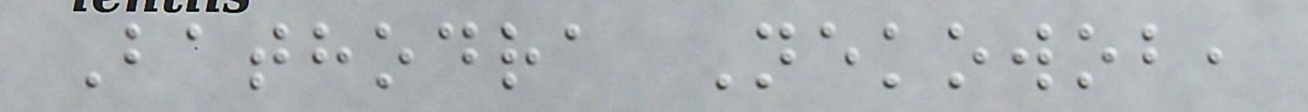Bathodra Nekowob,
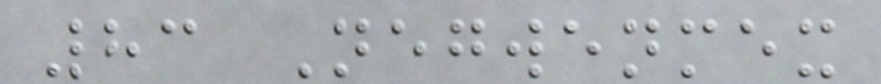83 Negwenmex
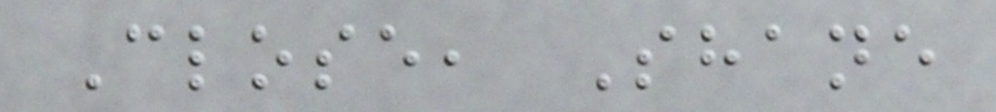Close, Shane
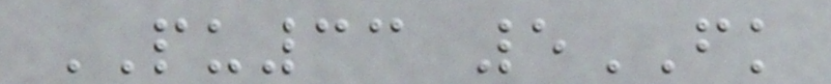PU33 5FK
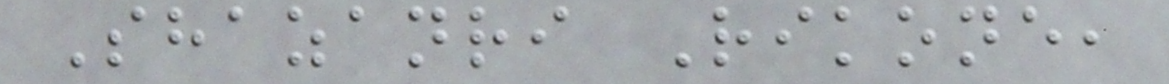Shazanri Rikone,
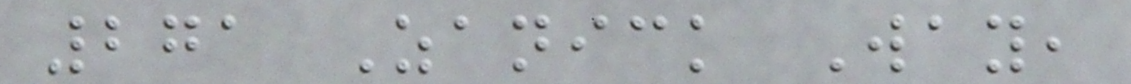271 Zanick Way,
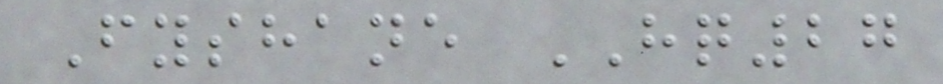Fyshane HQ27
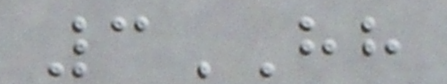3HH
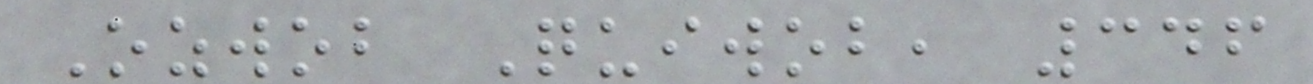Ozwob Quiwob, 346
